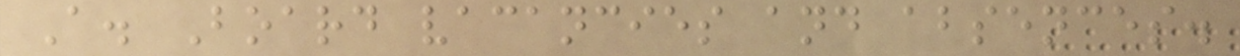A. Board vacancies and absences.
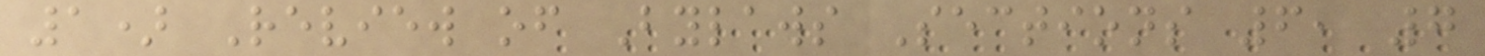1) Review of Bylaws Sections 6, 7
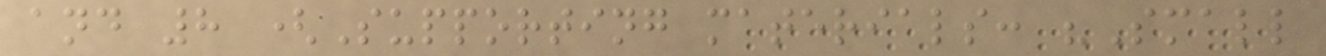and 8 (Supporting materials: "Small
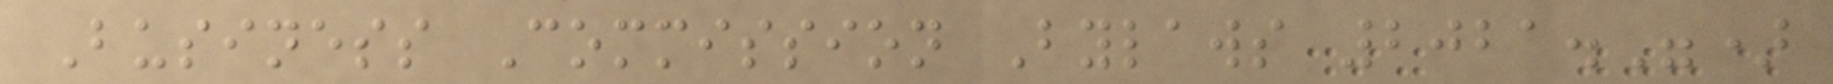Business Commission Bylaws 2021.")
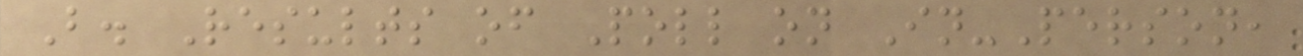B. Results of Poll on In-Person,
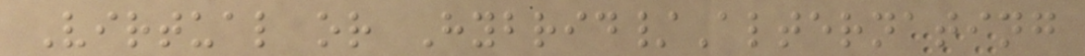Virtual or Hybrid/Alternating
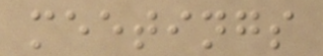meetings
